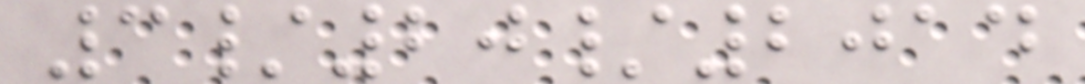3/20/2014
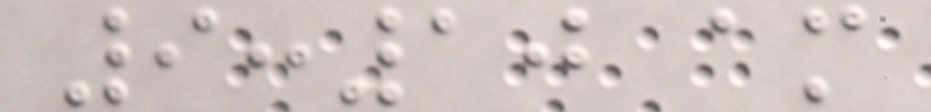9:10 am
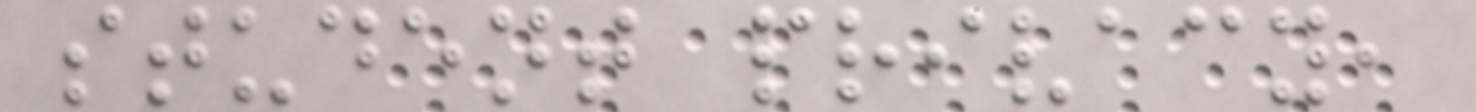student privacy,
